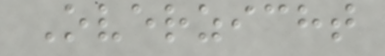Overzicht
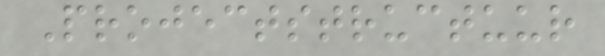Projectstructuur
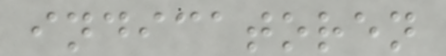indicatoren
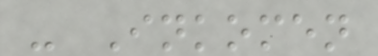- Inkomen
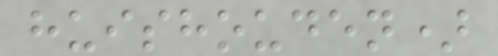huishouden)
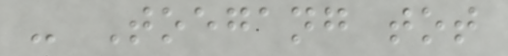- Toegang tot
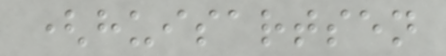(huisartsen
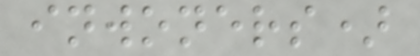inwoners)
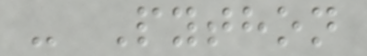- Python
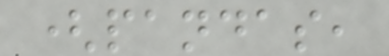(pandas,
